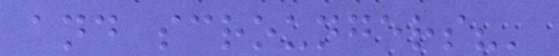and scroungers?'
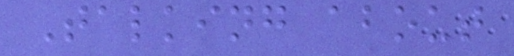Talking about
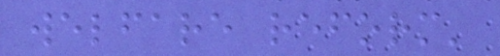welfare reform'
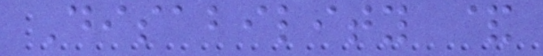Disability &
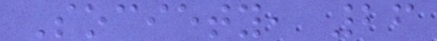Society, 26
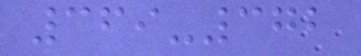369-372
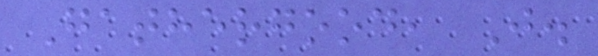Gathergood, J.
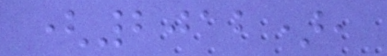(2012),
